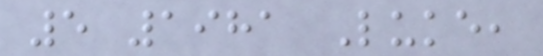5 1981 Luke,
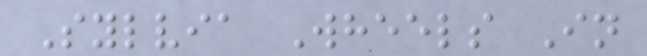Sylvia Wheels In
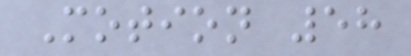Motion 58
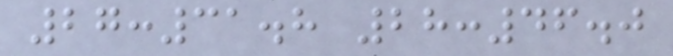27:31.8 28:46.0
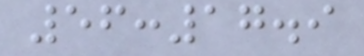56:17.9
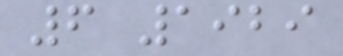6 1929
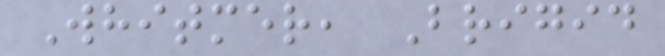Whitmer, Brigid
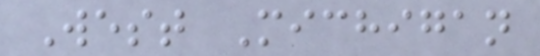West Michigan
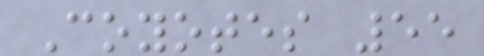Coyotes 55
